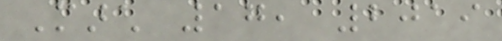March 17, 2019
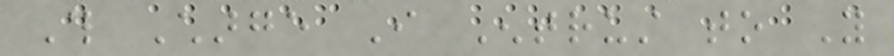This Charge I Entrust to You
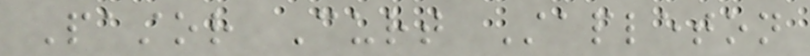Pastor Curt Stapleton
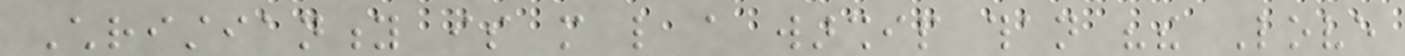Christianity is more like a warship than "the Love
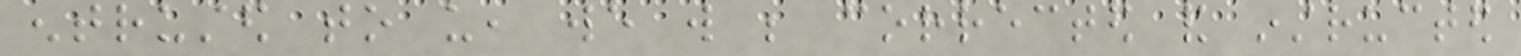entrusted to us, we will be corrected and instructed
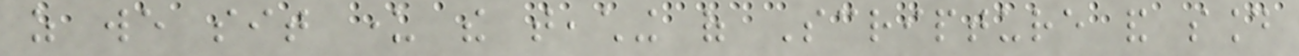as we sit under the teaching of Scripture and sound
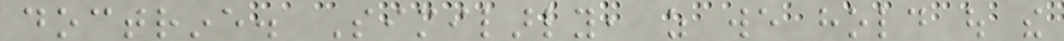doctrine. Similarly, as we hold out the
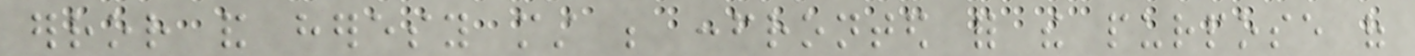error and heresy must be confronted for the purpose of
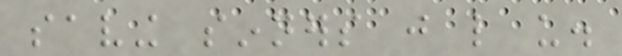saving sinners just like us.
